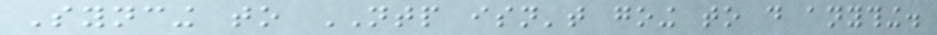Syncing to NTP isn't going to do anything.
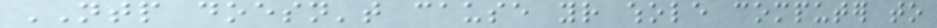NTP doesn't cause your whole computer to
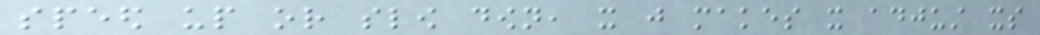speed up or slow down, it just makes it adjust its
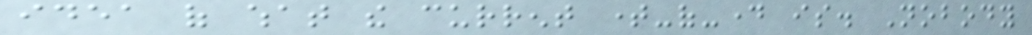idea of what the current time-of-day is. Nobody
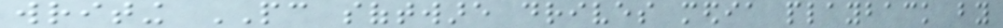writing PC software drives media playback by
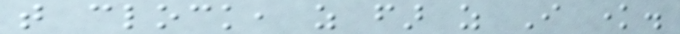that clock, as far as I know.
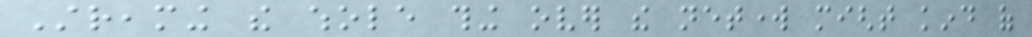Streaming the whole thing over the network might kind of
